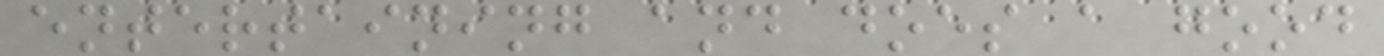entertaining and does a good
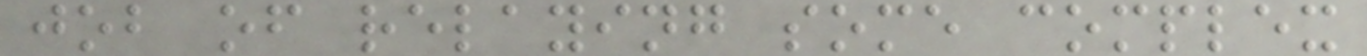job of relaying some complex
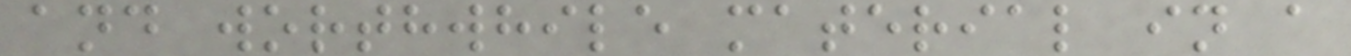and worthwhile material in a
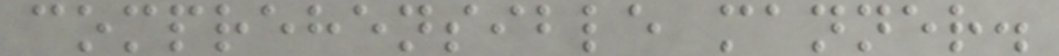comprehensible manner.
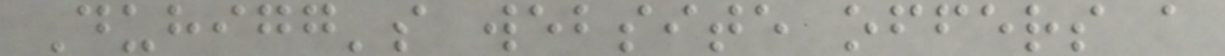Duhigg's website offers a
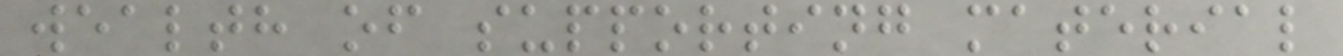wealth of supporting material
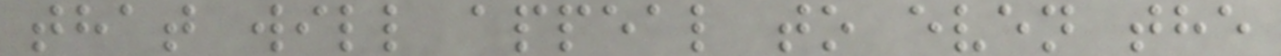that will appeal to even the
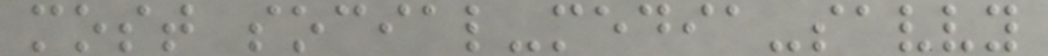most social-media-savvy
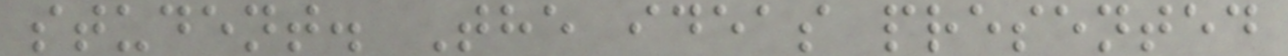student. The ideas presented
